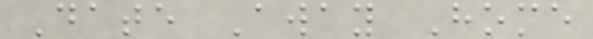Date Away Home
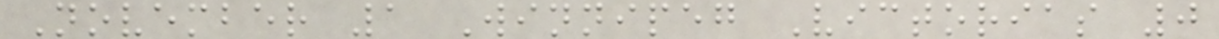November 1 Winnipeg Victorias 0
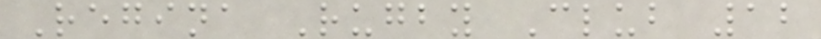Regina Rugby Club 12
